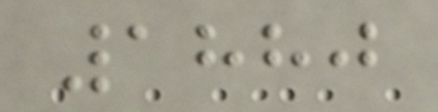1880
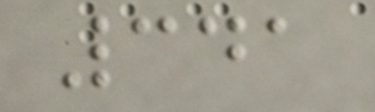341
